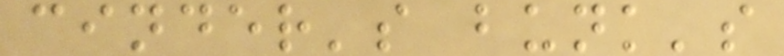cinder's bunk's
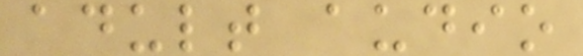adult audio
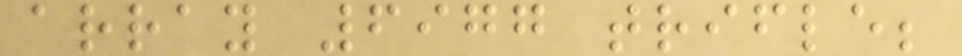array 6977 trifle;
